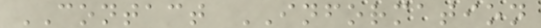CONTACT INFORMATION
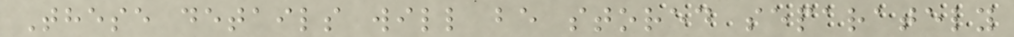These details will be stored separately
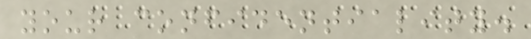your confidentiality.
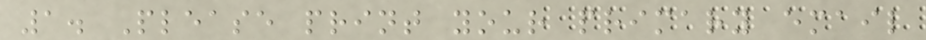1. Please print your primary email
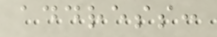address:
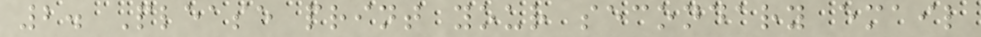2. Please print your secondary email
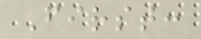First:
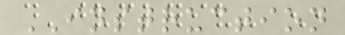INSTRUCTION
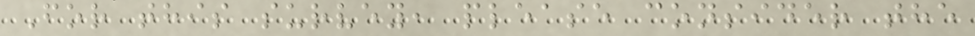For this survey, please consider the
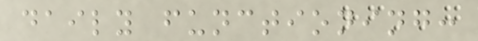daily functioning:
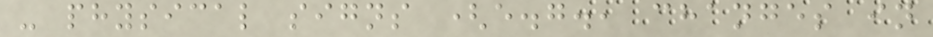- physical signs (e.g., changes in
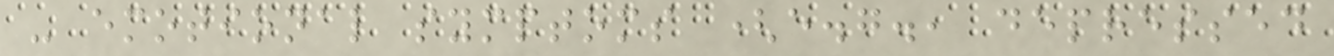- emotional symptoms (e.g., depressed
